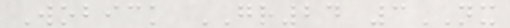Wobick GR24 3NX
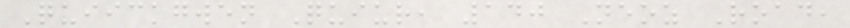Quiickgwen Quiur, 140 Neoz Road,
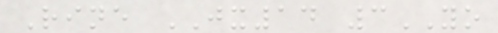Rine JX14 3YO
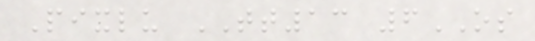Pixlu TT13 6OS
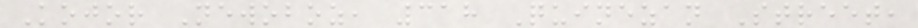Kojor Newoboz, 318 Quinezan Street,
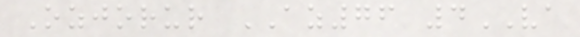Ozjorur AZ76 4VA
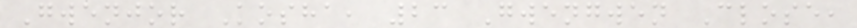Gwenjor Kosha, 23 Gwengwen Close,
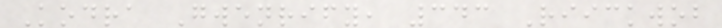Kodra Gwenrify, 343 Riickwob
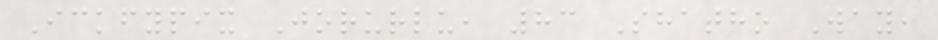Ickfypix Jorurlu, 83 Shatho Way,
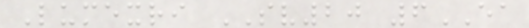Lumexri SV20 6EA
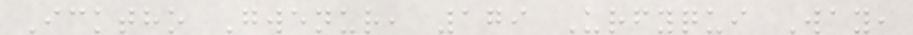Icktho Gwenur, 179 Urfyqui Way,
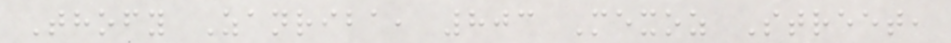Thofy Zanriba, 803 Mexoz Street,
